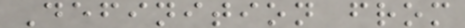Definition from
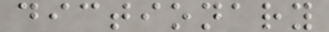dictionary
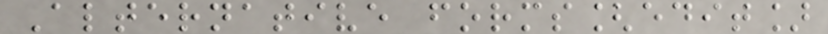Alternative forms[edit]
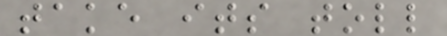take its toll
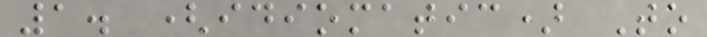1. (idiomatic) To
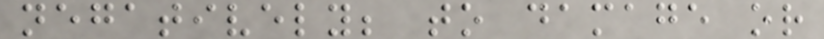negatively; to damage or
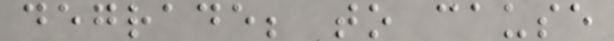degrade; to cause
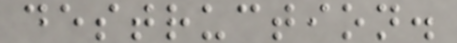destruction.
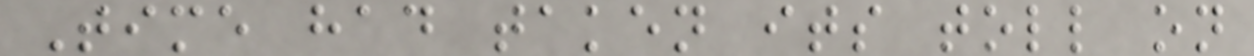Time had taken its toll on
